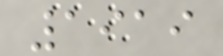1919
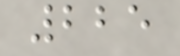225
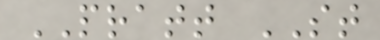PRATT ST
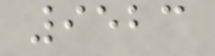9523
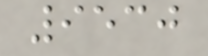9530
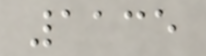1135
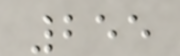255
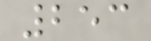253
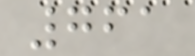761
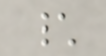\
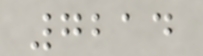7214
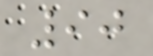90
